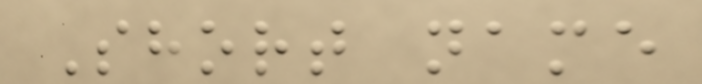Short name
